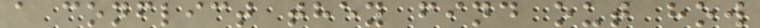a conflict they find out how
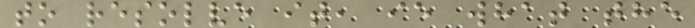to resolve it, ie what the
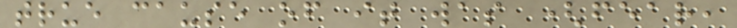true cause of it was (fear,
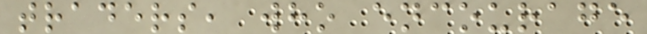traders, who encourage
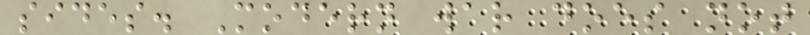sides. Modern war does not
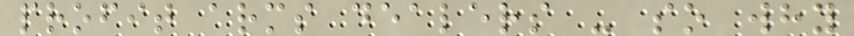profit arms dealers - so why
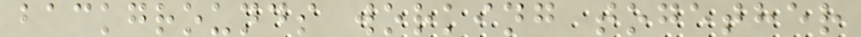backgrounds working together
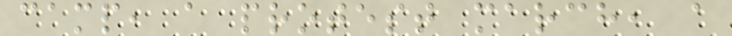camp, a protest march, a
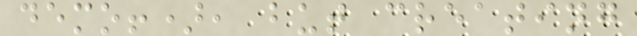demo!), but creating
